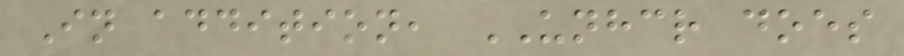In addition, UNHCR does
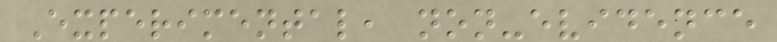Experimental, non-evidence
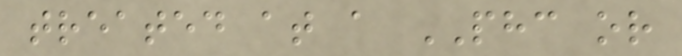treated at a PHC or
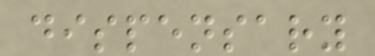dispensary
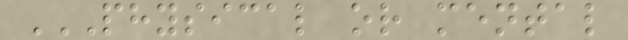PHYSICAL OR MENTAL
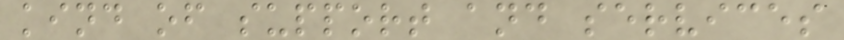kind of support and services
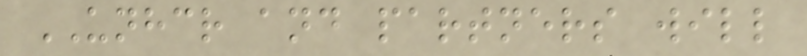UNHCR and partners will
